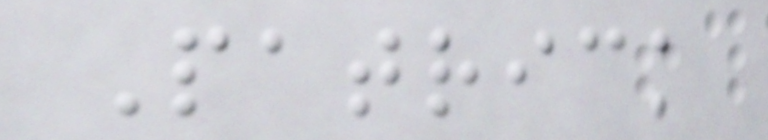Patrick
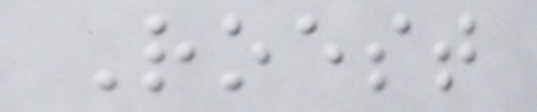Roest
